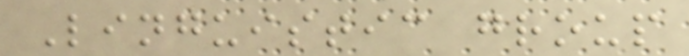Linguistic group
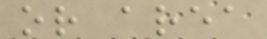or area
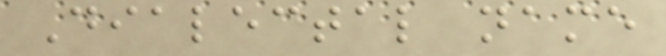Dialectal name
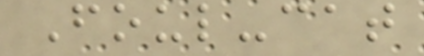Foul-cat
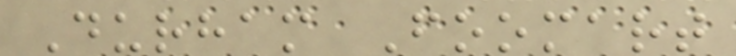Durham Foomart
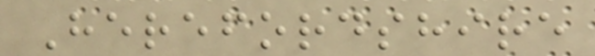Herefordshire
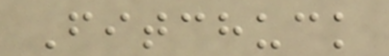Fitchuck
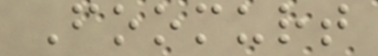Foomurt
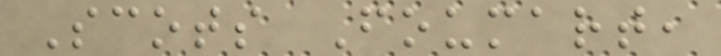Scots Foumart,
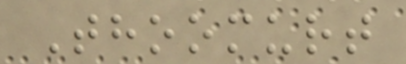Thoomurt
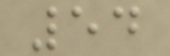54
